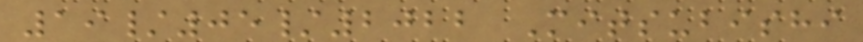19/05/2022 Mitsubishi
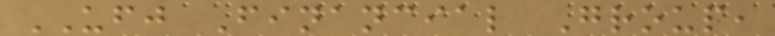UFJ Financial Group,
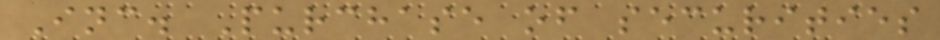Inc. Purchase of securities
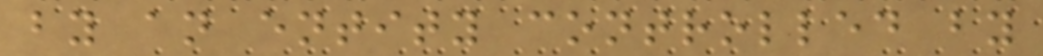by an entity controlled by
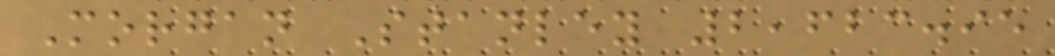Morgan Stanley 2,623.95
